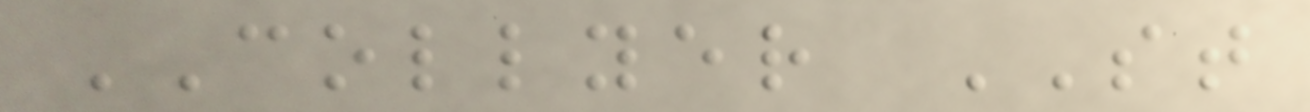COLLYER ST
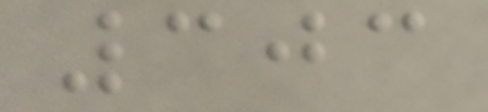303
